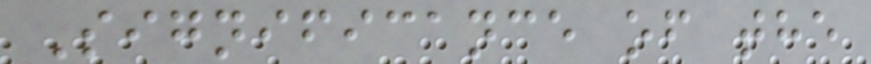Significance of the
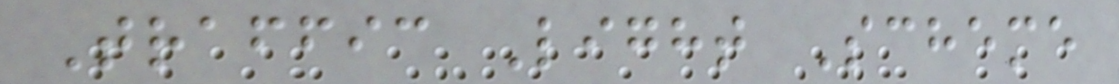Traffic Light Scheme
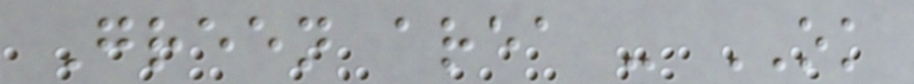Green area - OK
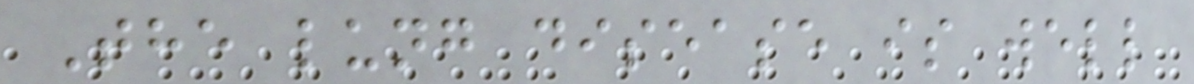The lung disease is well
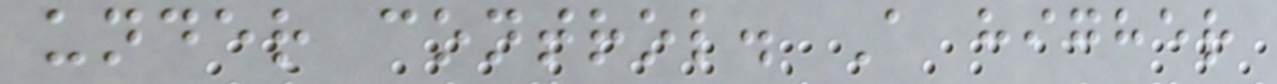under control. A higher
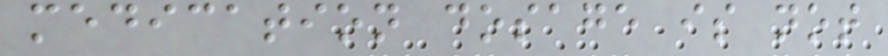medication dosage is not
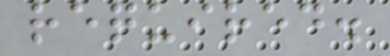required.
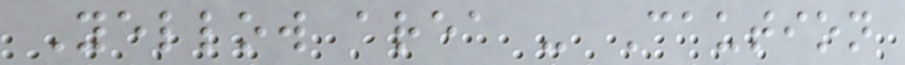Yellow area - Caution
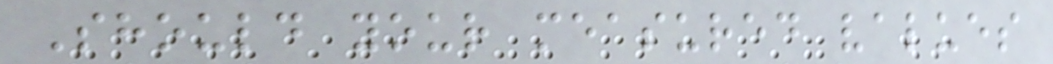Should your measured values
